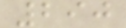290
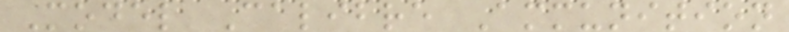Model Calibre Ammunition
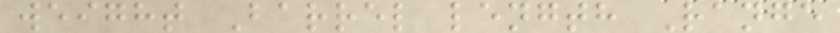weight Barrel length Range
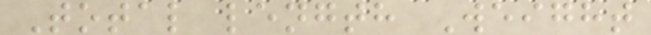Total length Weight
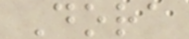Dora
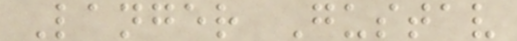Langer Gustav
